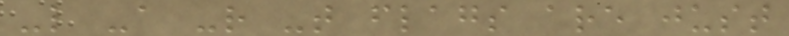-l -a -r -t flags are just
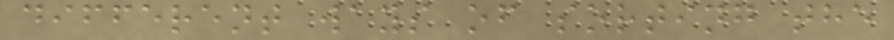different ways of sorting the
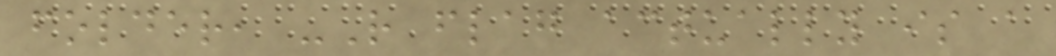folder, -R flag actually is a
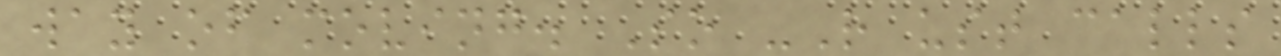way of moving. So -R ust calls
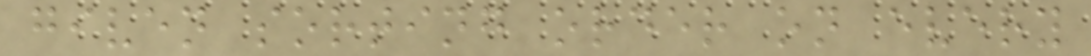given sorting order on every
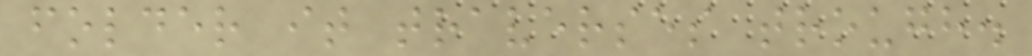folder it traverses trough.
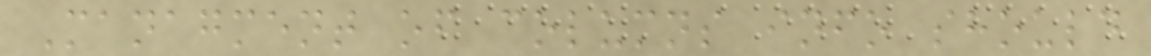Managment of columns info should
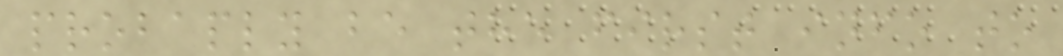probaply be the first info to
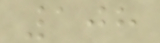108
